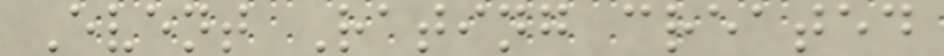Event Rating created
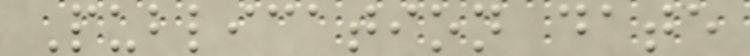Publication date
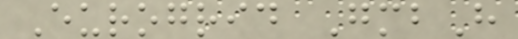Eurogrid GmbH
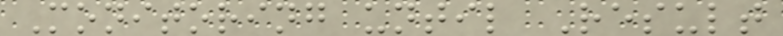Monitoring until Result
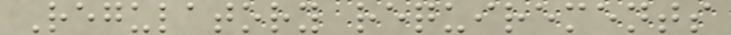Regulatory requirements
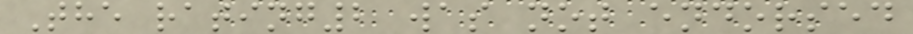The rating2 was not endorsed
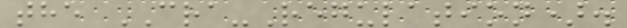the CRA-Regulation).
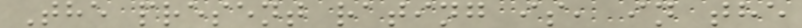The present rating is, in the
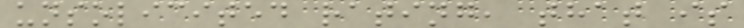unsolicited rating, that is
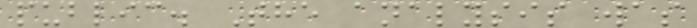public. The analysis was
